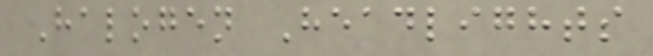Halogen Headlights
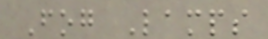Fog Lamps
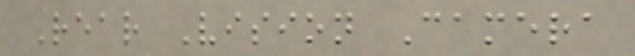Rear Vision Camera
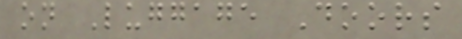on Luggage Doors
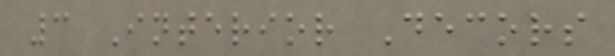3 Interior Decors
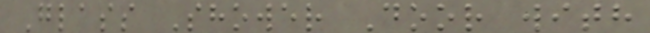Glass Shower Door with
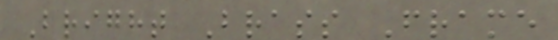Bright Brass Frame
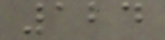124
